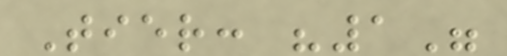Tier: "1"
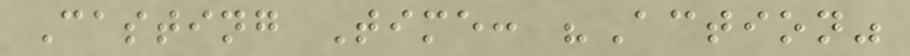Casting Time: "Action"
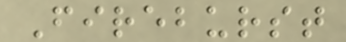Fireburst
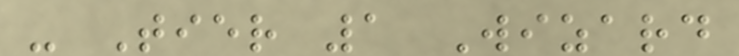- Tier 1 Wizard
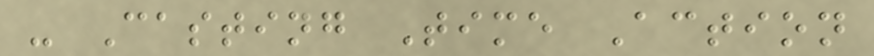- Casting Time Action
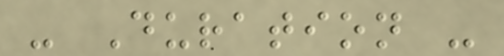- Duration -
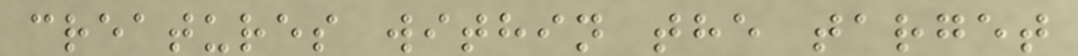creatures within the target
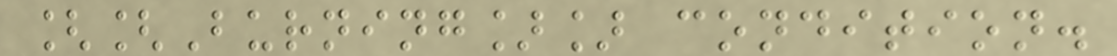[[Burning]] condition.
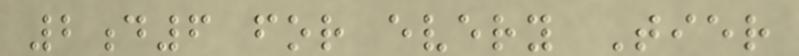2d6 for every Tier
